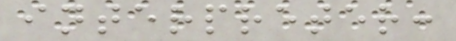interpreter:
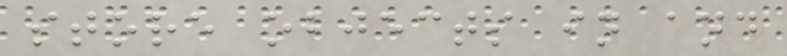store objects in and
